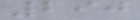290
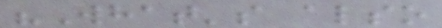"What's also
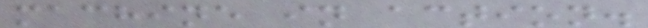machine in action.
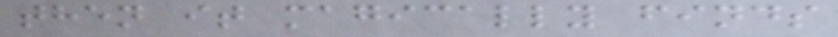then it magically finds
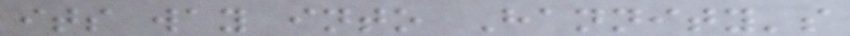its way into Hannity's
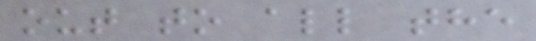out to all the
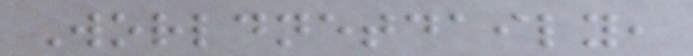Worldnetdaily,
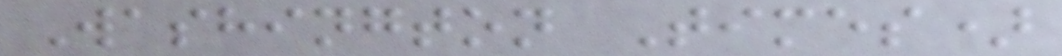Washington Times)
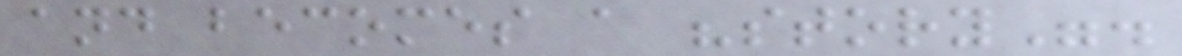and becomes a "story".
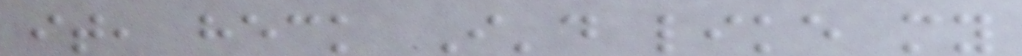it, heck I'd like my
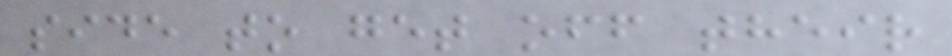side to get off their
